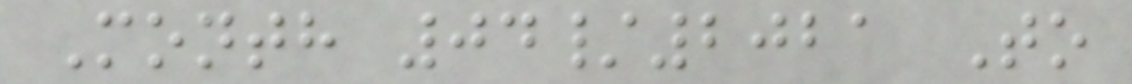Month 04/2021 To
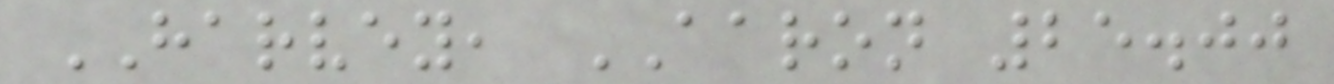HARVEY, AARON 25.00
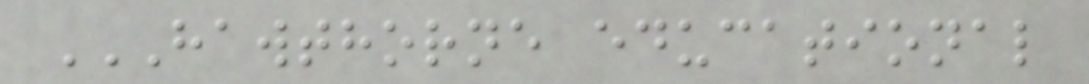HAWTHORNE EDUCATIONAL
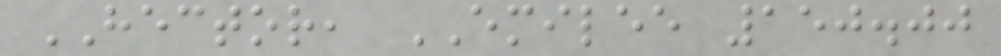HECTOR, EMILEE 150.00
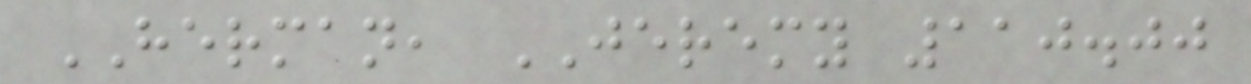HERMAN, JEREMY 110.00
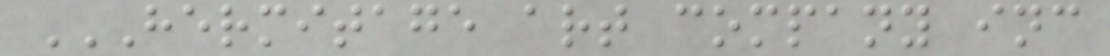HERMITAGE ART COMPANY INC
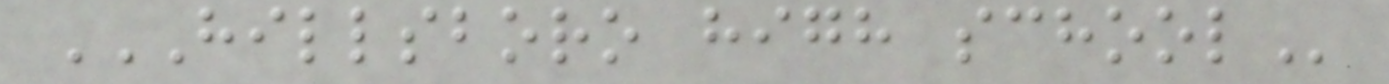HILLSBORO HIGH SCHOOL
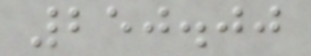250.00
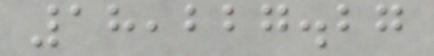18,227.27
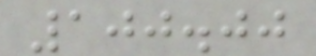100.00
